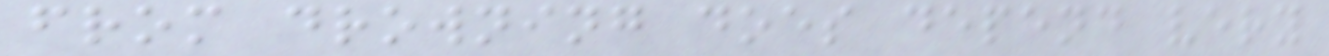from drowning does depend very
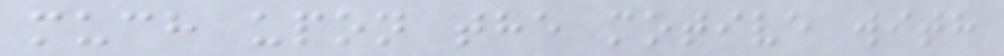much upon the motive with
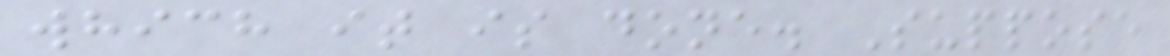which it is done. Suppose
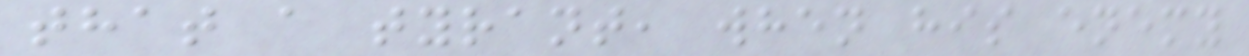that a tyrant, when his enemy
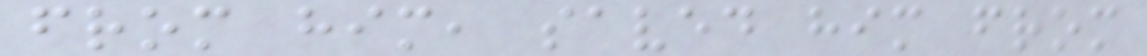from him, saved him from
